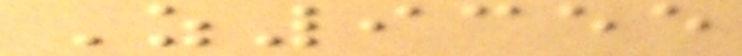Z9355
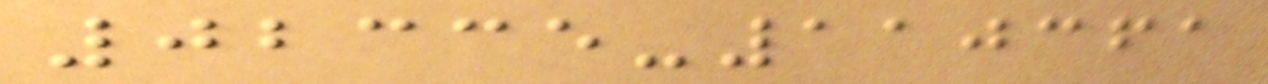02335-110361
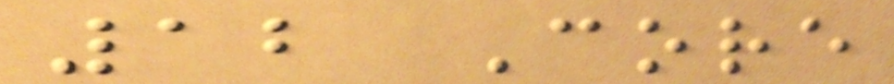12 Core
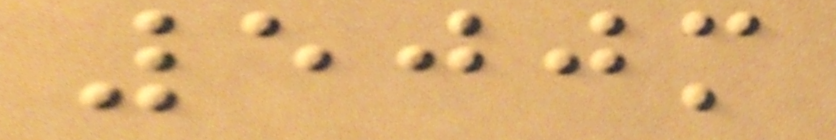500m
